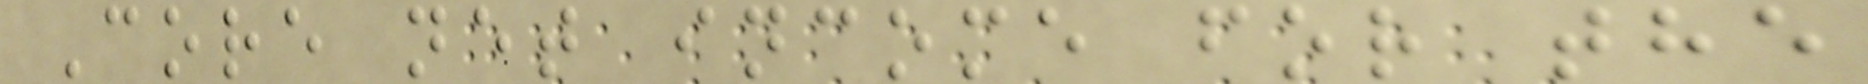Core net income for the
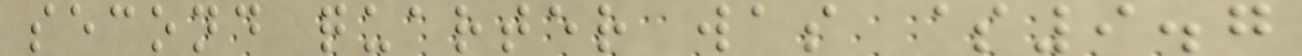second quarter was $9.7
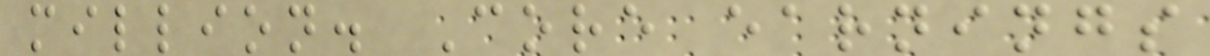million. Core earnings
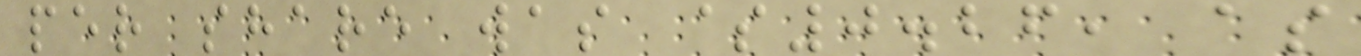per share was $0.26, as
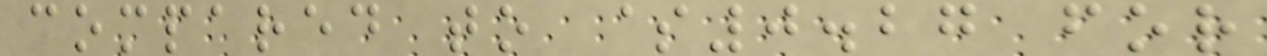compared to $0.27 for
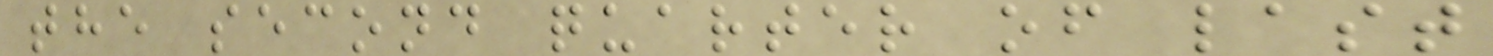the second quarter of last
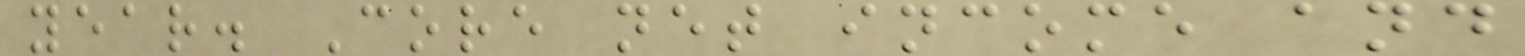year. Core net income and
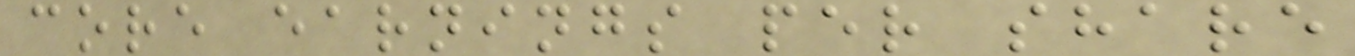core earnings per share
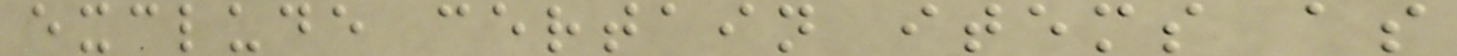exclude certain items as
